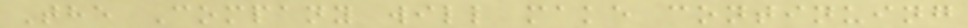The Company will make continuing
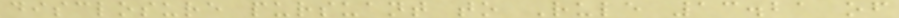disclosure pursuant to Rule 13.21 of
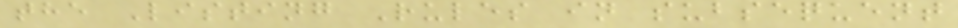the Listing Rules in subsequent
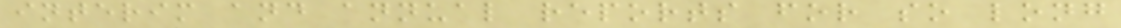interim and annual reports for so long
